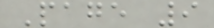Page 9
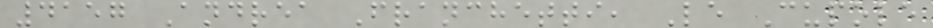4157 Andrea Franchetti, Le Cupole
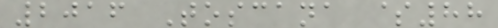2016 Toscana $88
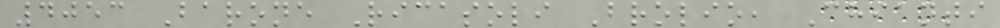4053 Barone Ricasoli Brolio, Chianti
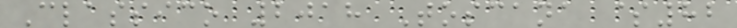Classico 2018 Toscana $82
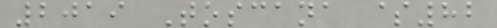2019 Toscana $82
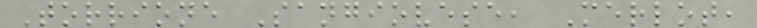Torrione Sangiovese, Merlot,
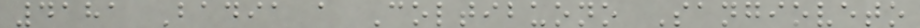4181 Badia a Coltibuono Sangioveto
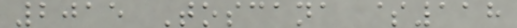2015 Toscana $118
